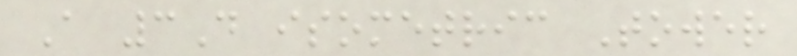A 3D isometric Tower
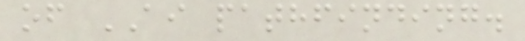of AI pathfinding.
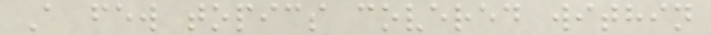A few topics covered within
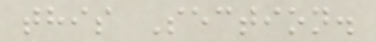this Section.
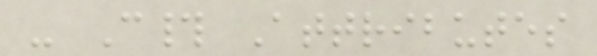- C# Attributes
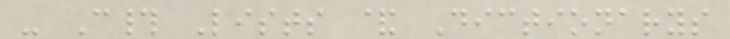- C# Lists & Dictionarys
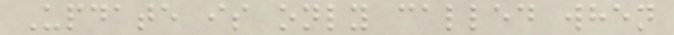Update is only called when
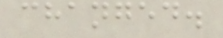changed.
